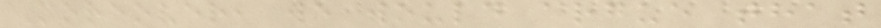Moreover, we would argue that
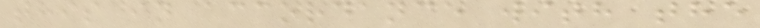this in accordance with the
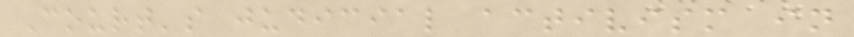Court's judicial activism in
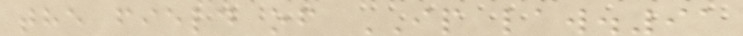the field of IP law.91
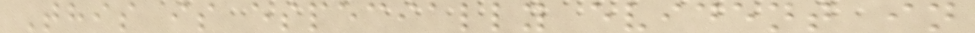This is especially evident in
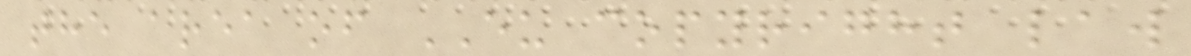the area of EU copyright law
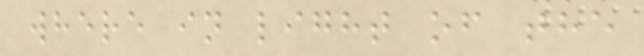where in light of the
